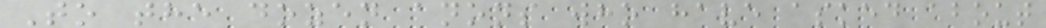To the dozen anons who have asked about
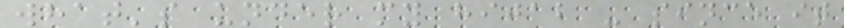what's under my hijab - since it
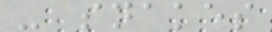- snakes
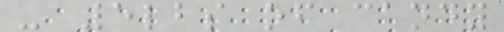- 5lbs of candy
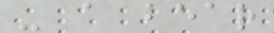- a bear
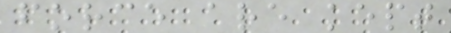force are kept
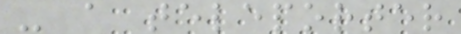- a teleporter
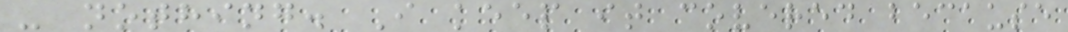- nothing. I keep it covered because
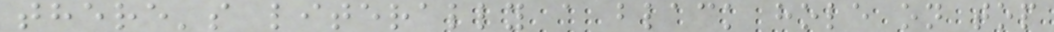there's literally a black hole on top
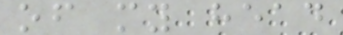of my head
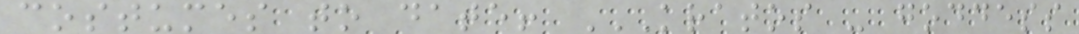costumes to date! KRATOS - GODDESS
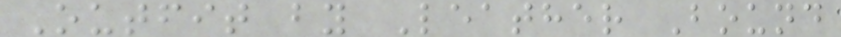Outfit by Leather Bound
